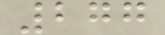277
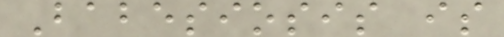Babesiosis is
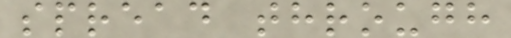spread through
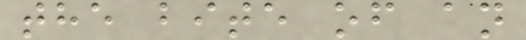the bite of an
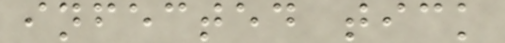infected tick
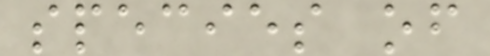species of
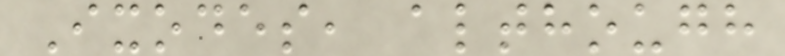Ixodes, although
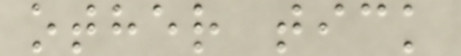other tick
